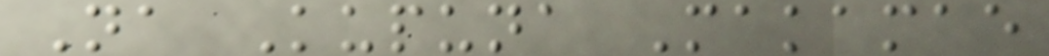Na Kupuna Makamae
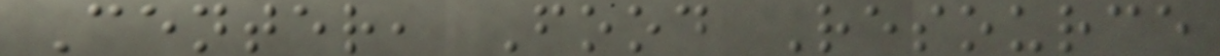Center, Food Resource
